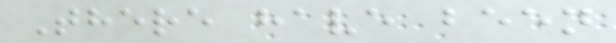There have been
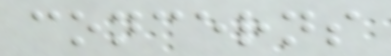concerns
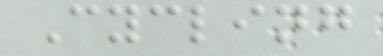Cycling
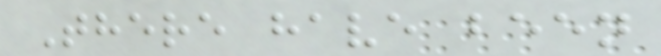There have been
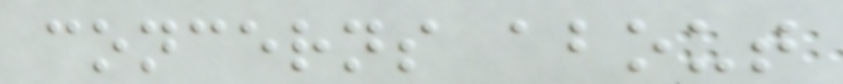concerns about
